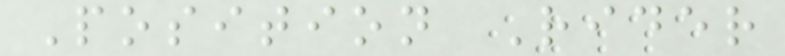Position Rider
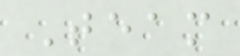Team
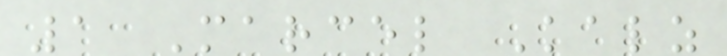1 Marcel Kalz
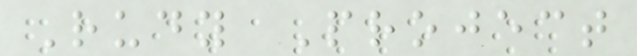Rudy Project
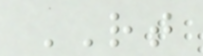RT
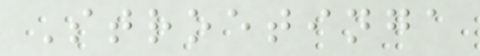Stroetinga
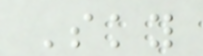Sky
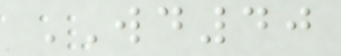WD40
